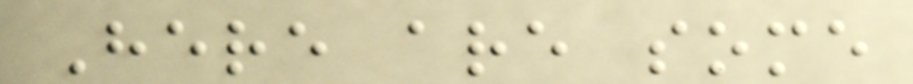Here are some
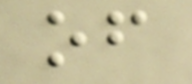of
